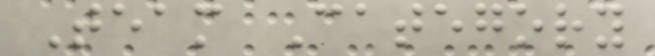Team Category
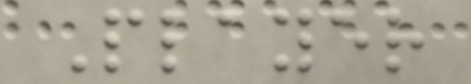Player
